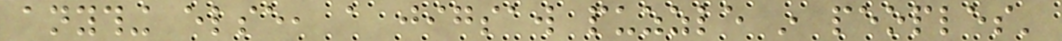anything else, a jigsaw puzzle in peoples'
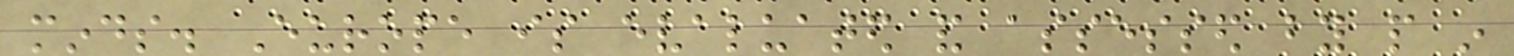minds. Europe is evaluated and assessed by people in
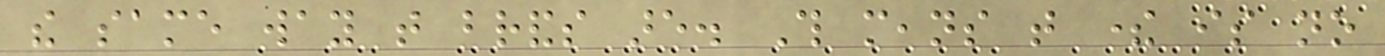the same way that brands are. This means that there is no
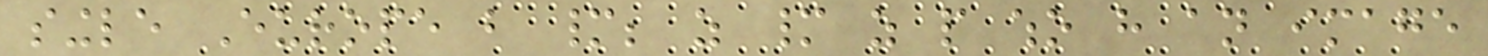single Europe but many; as many as people who have an image
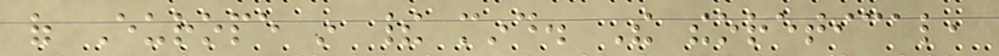of Europe in their mind. The theoretical,
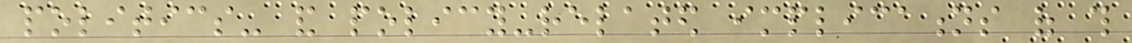politics- and policy-related implications of this
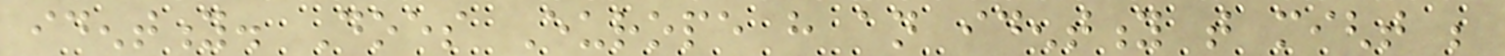identity. Does Europe have an identity that might be
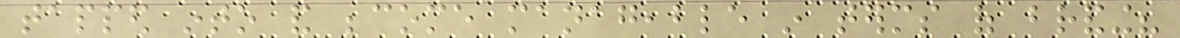tapped into and become manageable in terms of branding?
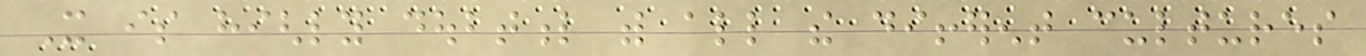It is highly doubtful with all the different cultures
